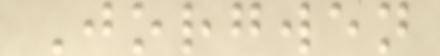Jorgwen
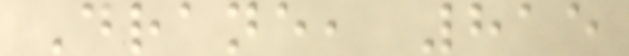Drane, 815
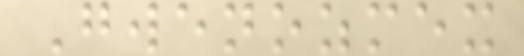Gwenozmex
